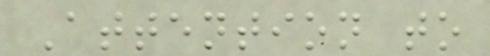Attention to
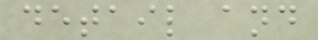detail and
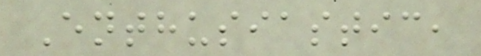Enthusiastic,
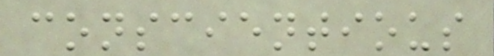conscientious
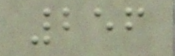256
